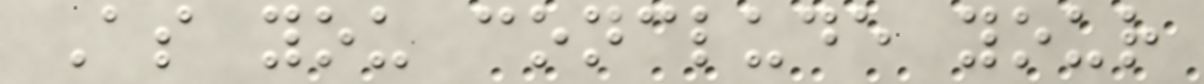As you conclude your
